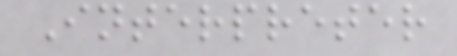Interpreter
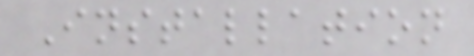Installation
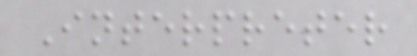Interpreter
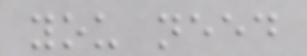you need
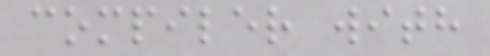compiler with
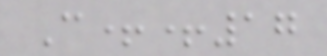C++17
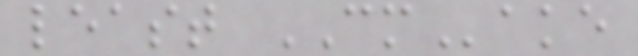least CMake
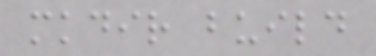mkdir build
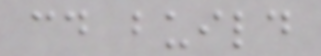cd build
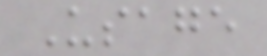Usage
